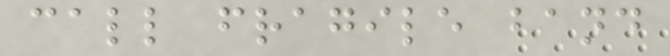call fragile band
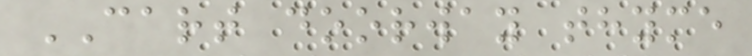CART doorway thyme
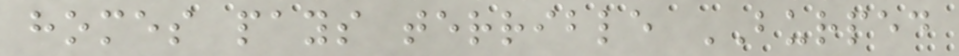homes pays terrible BURPED
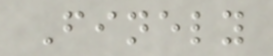Finely
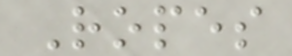Ropes
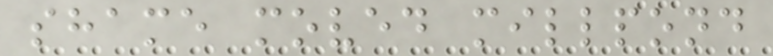shame moved millpond
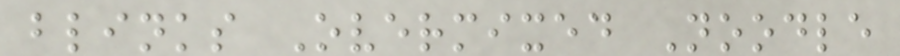blinks Overmixed Noodle
